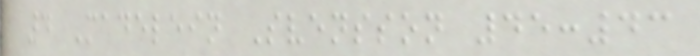4 Madelein Svensson 45:43
